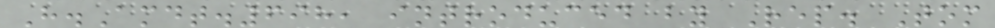H.Amdt.698, introduced by Rep. Tom
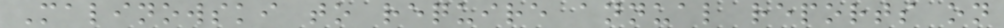Malinowski to require annual reports on
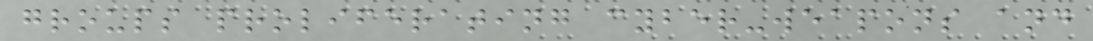groups proliferating cyber-weapons and
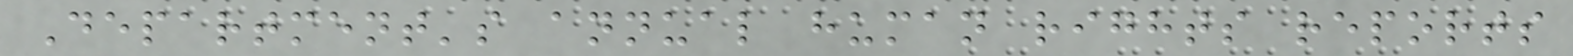Department's annual human rights reports
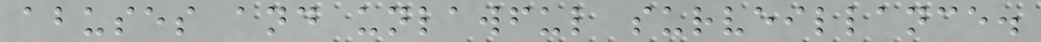abuses and unlawful surveillance.
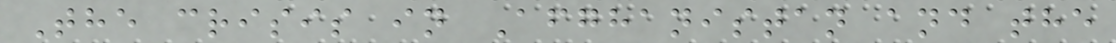The crisis in Afghanistan and the
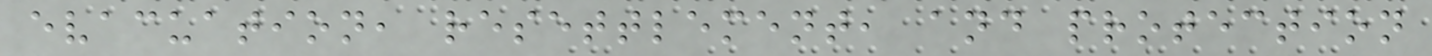evacuation, resettlement, and protection
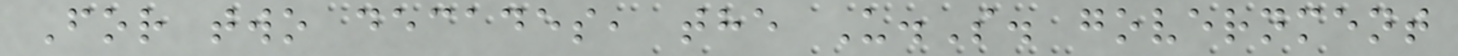For two decades, the U.S. government
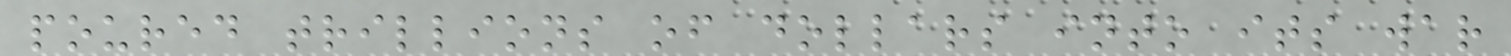poured trillions of dollars into its war
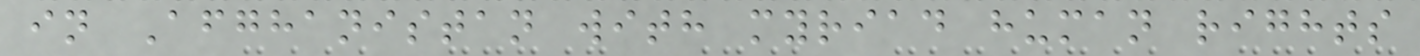in Afghanistan with myriad human rights
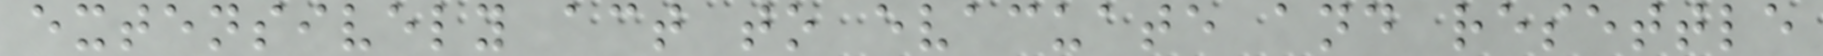extensively act to evacuate and resettle
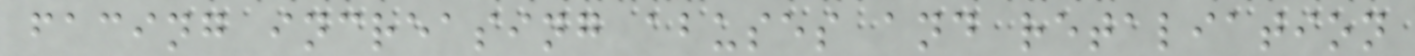facing increasing abuses and retaliation
